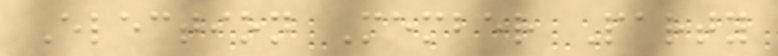Election Member Party
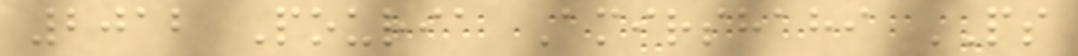2012 Pouria Amirshahi PS
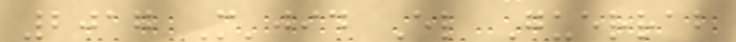2017 M'jid El Guerrab
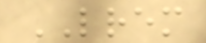LREM
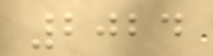2024
